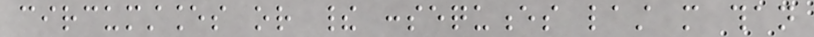circumstances or their consequences last more than
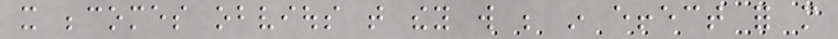it becomes obvious that they will be in effect for more
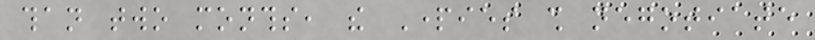than two months, the Parties shall negotiate
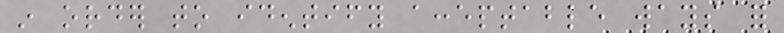in order to identify acceptable ways for
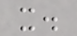it.
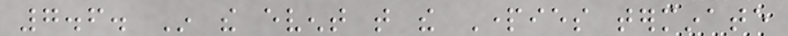7.6. In the event that the Parties terminate
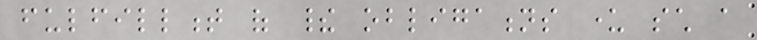fulfillment of their obligations under such a
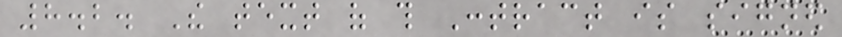8.2. The text of this Contract is signed
